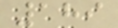189
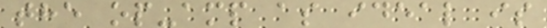the op-amp as ideal is
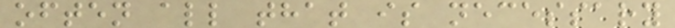often all that is necessary
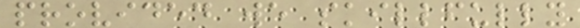provided we skillfully
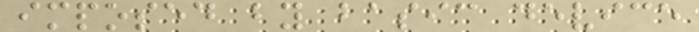imposed by basic device
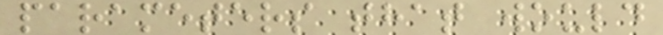parameters that would
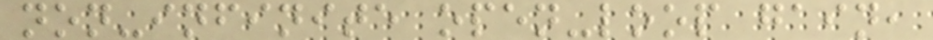non-infinite open-loop gain,
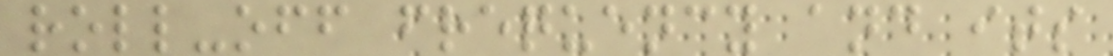roll-off frequency and its
